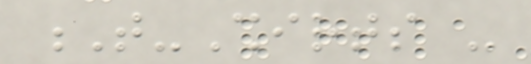T-Shirts -
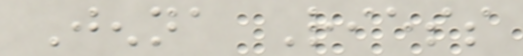Jenna Riess
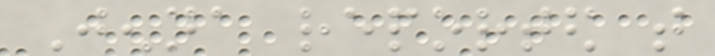Jenna reported that
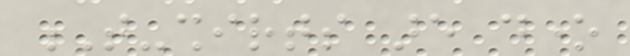T-shirts are done
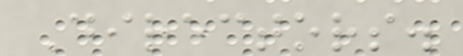Directors.
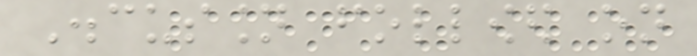Discussion followed on
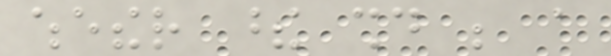whether these should be a
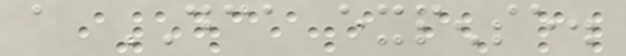a DCA expense.
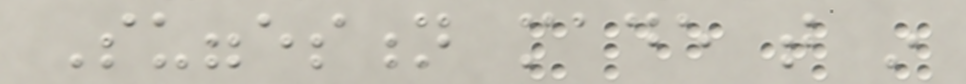Suggestion made that in
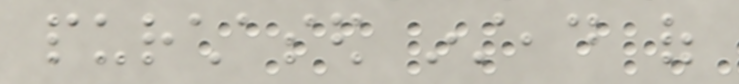purchased instead of
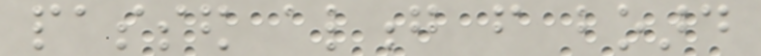passed along from board
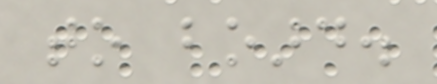to board.
